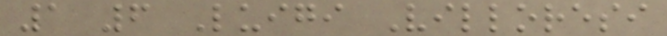1 6 Luigi Villoresi
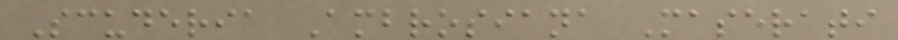Scuderia Ambrosiana Maserati
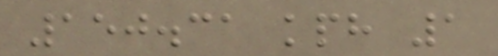150.31 kph 1
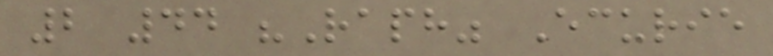2 44 "Raph" Ecurie
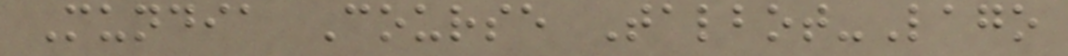Mundia Course Talbot-Lago
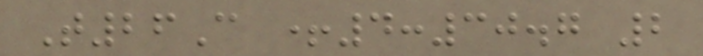T26C +4:30.7 2
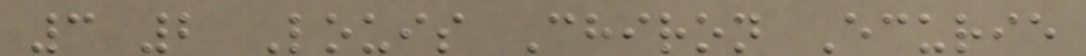3 2 Louis Chiron Ecurie
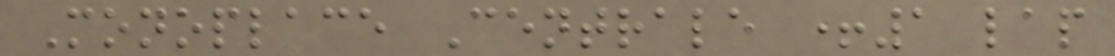Monoplace Centrale +1 lap
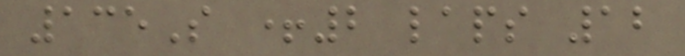135S +2 laps 12
